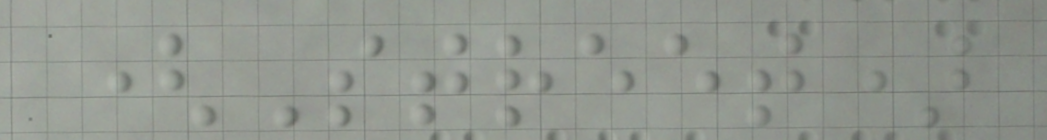(Street)
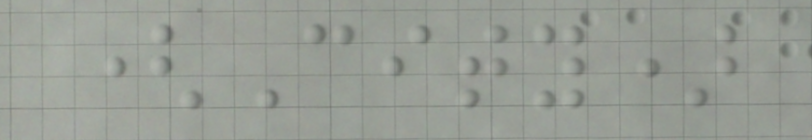(City)
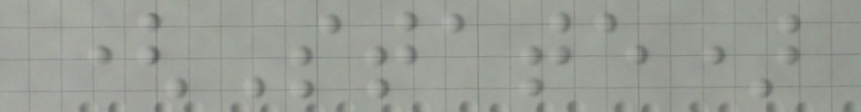(State)
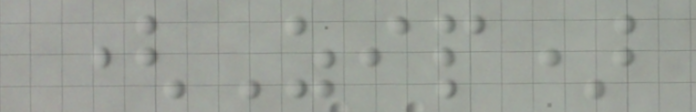(Zip)
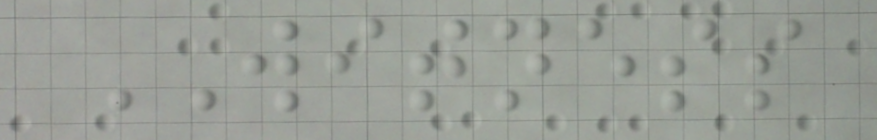WITNESS
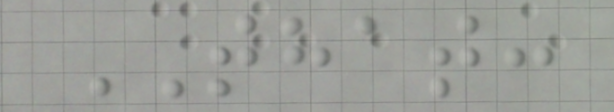THAT:
